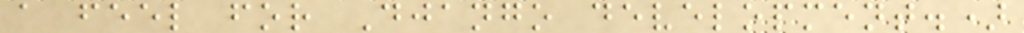a feel for Django development.)
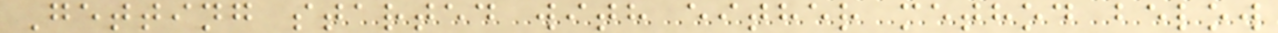Getting started with either method below
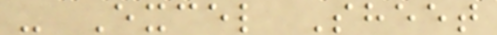- Excel Sheet
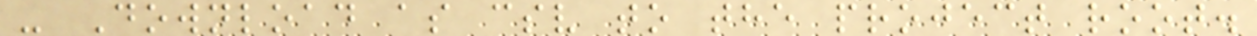- Download as csv to the project root.
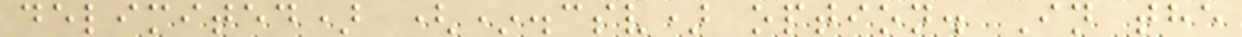delimited) (*.csv) option. In the
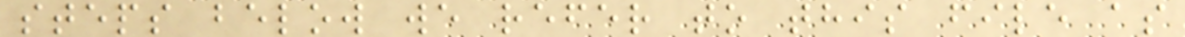steps below we refer to this file as
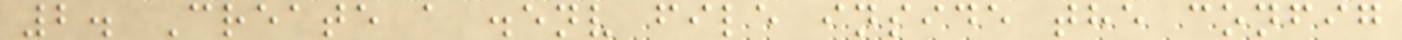2. Create a .env file inside the config
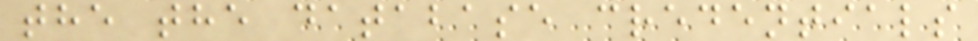the the database credentials
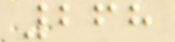268
